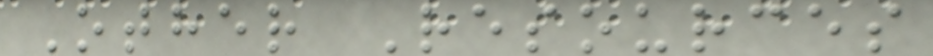Other Resources
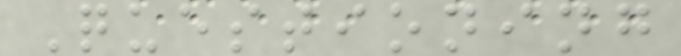Questioning
